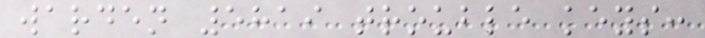warden 5819 trouble keys:
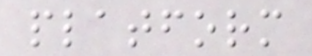platform
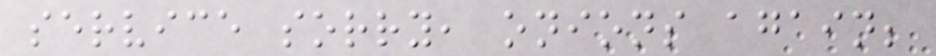service sorry, onions again;
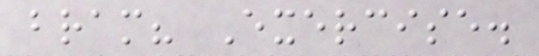bram? Exercise.
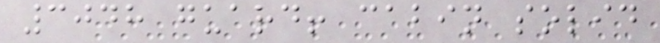3048 guard! cabin solid
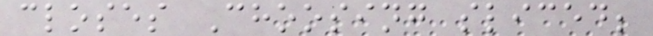closes Choosing sliced;
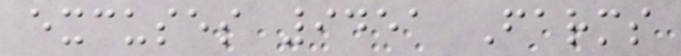excuses 9451 Farms
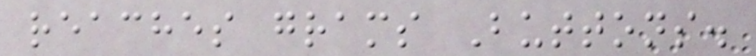reaches grams Buttons.
